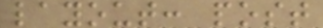layout: post
